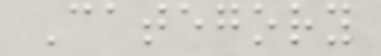Category
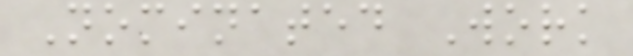Nominated Work
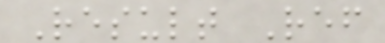Result Ref
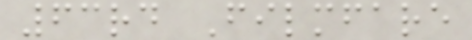63rd Filmfare
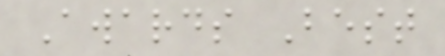Awards Best
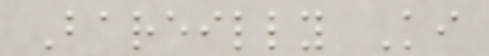Bareilly Ki
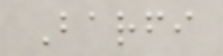Barfi
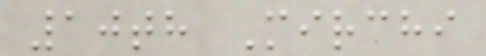10th Mirchi
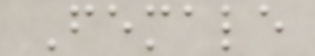Female
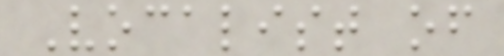Vocalist of
